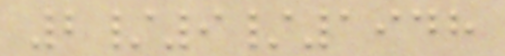2/9/1948
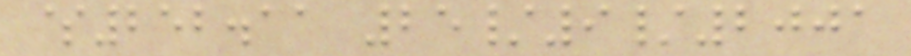$252.11 25/9/2001
